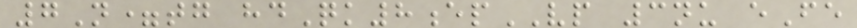7N=tg hdQk8epVP 3nu eFe
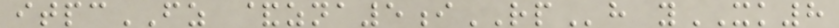itpcFZ &zna5iRPh yXK8
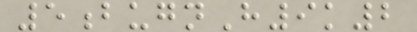5bugnH9k2
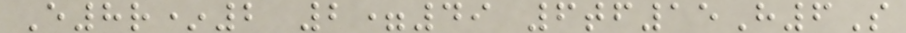E8r*2 2=49 6tf15H6S
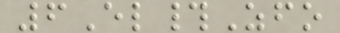6El#Zfo
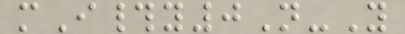mI#y0N-Y
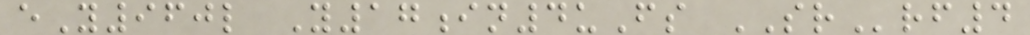eY960l Y17in4uFs SRrf4
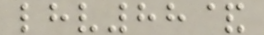lhv88&
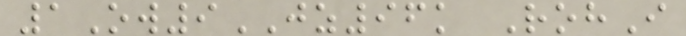1Ow9JZ96k RohI
